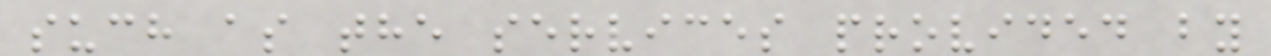such as the services provided by
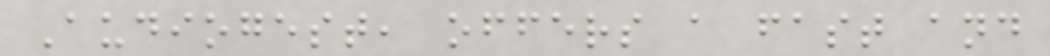Audiogest, offers a fast and
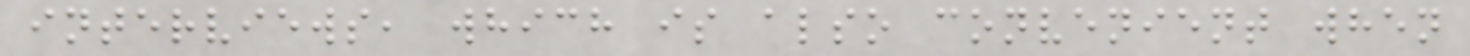interviews, which is also convenient when
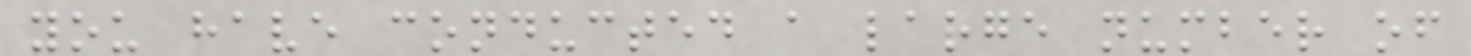you have conducted a large number of
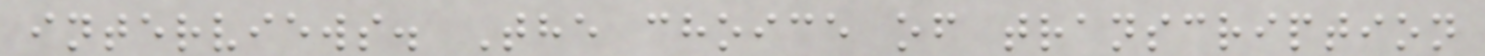interviews. The choice of transcription
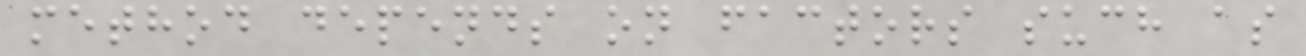method depends on factors such as
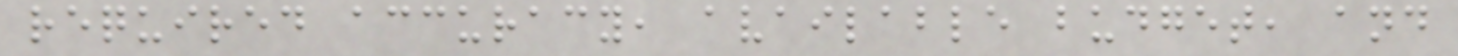required accuracy, available budget, and
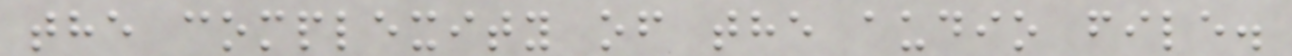the complexity of the audio file.
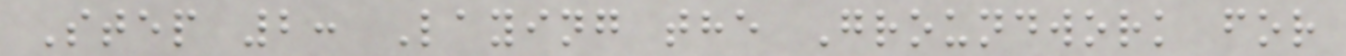Step 2: Laying the Groundwork for
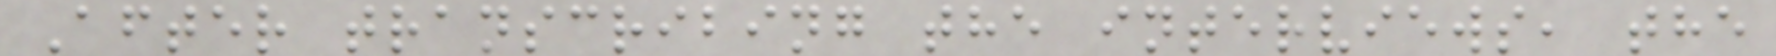After transcribing the interviews, the
